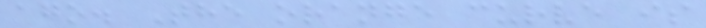ago. The orange curve is
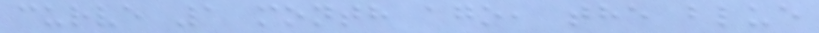curve 1 month ago, the blue
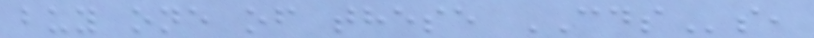buy one of these CDSs,
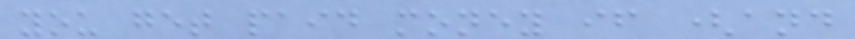you get paid money if (and
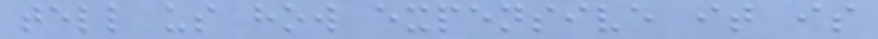tell us how expensive it is
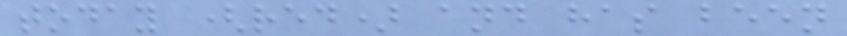today (red) and has been
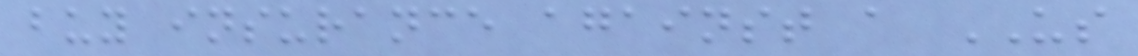buy insurance against a US
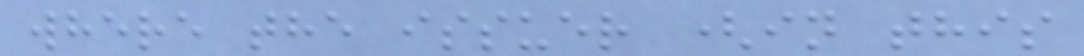where the issuer (in this
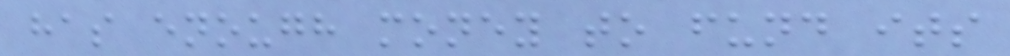has enough money to fund its
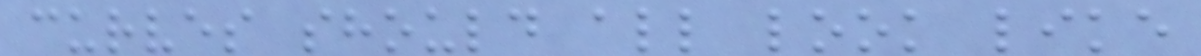curves should all look like
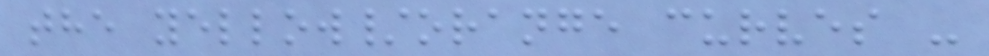the yellow/orange curves -
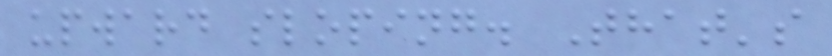upward sloping. That's
